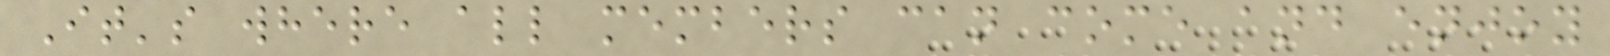It's where all members can come and enjoy
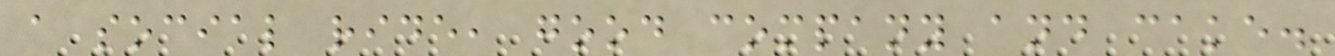a social ride, good company and cake.
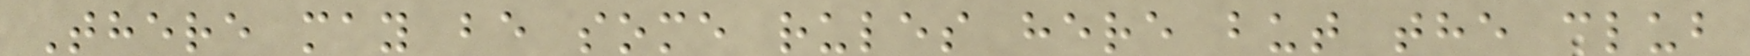There may be some rules here but the club
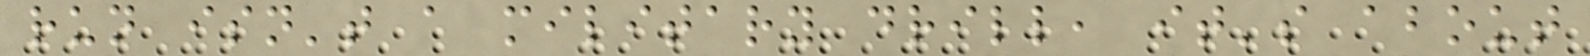run isn't a military drill, it's about
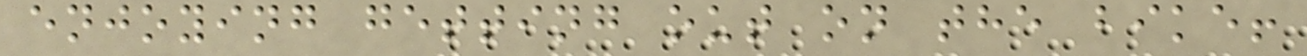enjoying getting out on the bike!
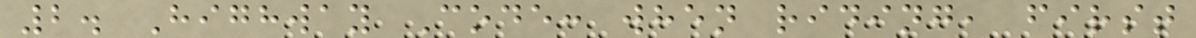2. Highway Code: when riding, first
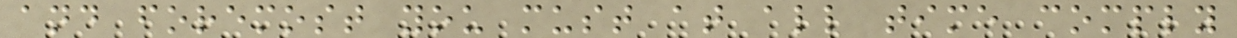and foremost you must at all time comply
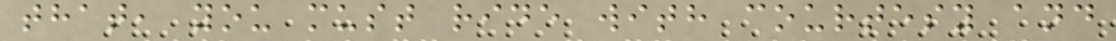that, you must ride with courtesy and
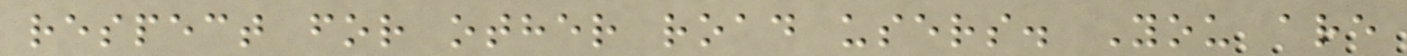respect for other road users. You are
